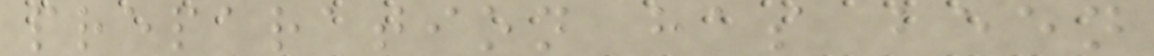preparation has been
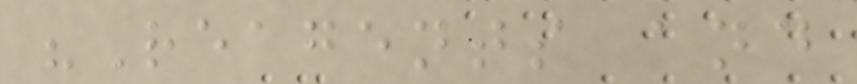"Reagents and
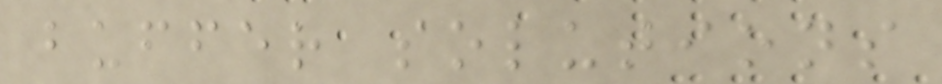buffer solutions
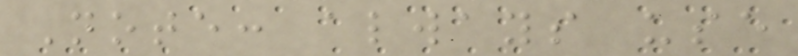Note: always use
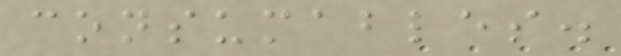consumables.
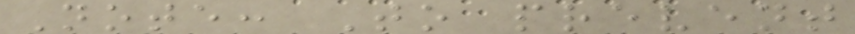Note: To prevent
